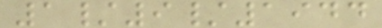1/9/1944
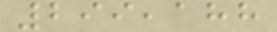299,188
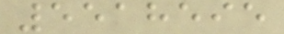5518595
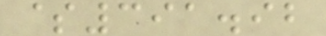$391.92
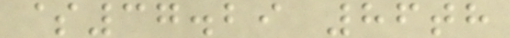$37.29 86th
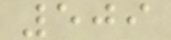509
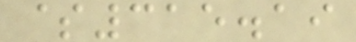$315.19
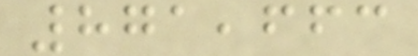871,663
